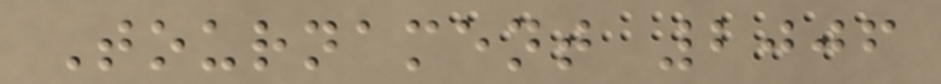Tournament 2006
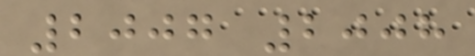2007 2008
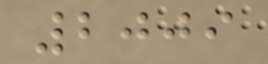2009
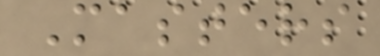Masters
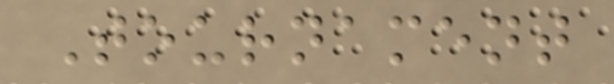Tournament
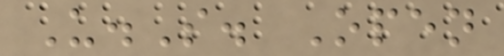U.S. Open
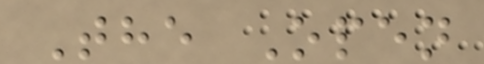The Open
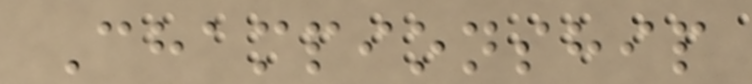Championship
